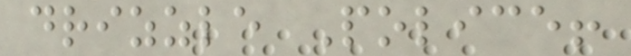drizzle Police!
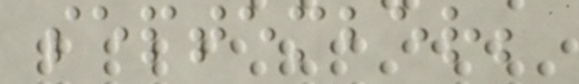september;
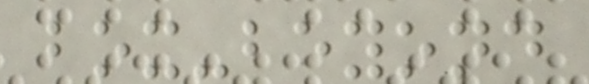box-beyond
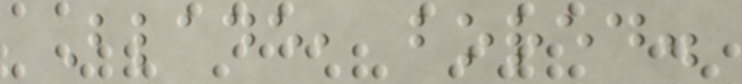Blade, bored.
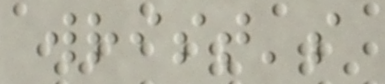wrist's
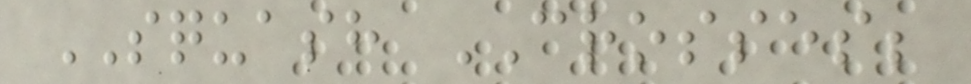SQUASH CROSSES;
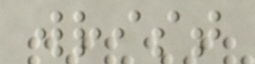wrist
